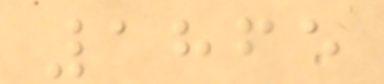1865
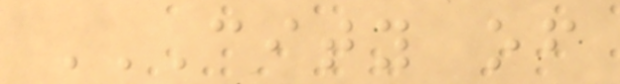CITY OF
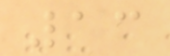13
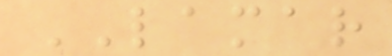LAMAR
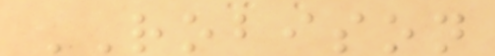ROBISON
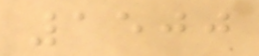1500
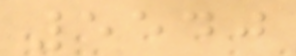5540
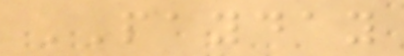PAYDAY
